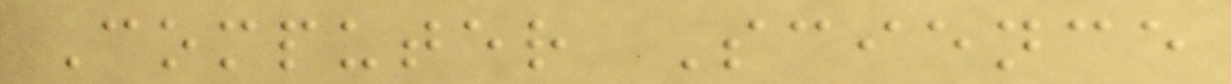Computer Science
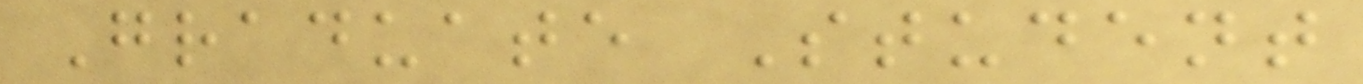Graduate Student
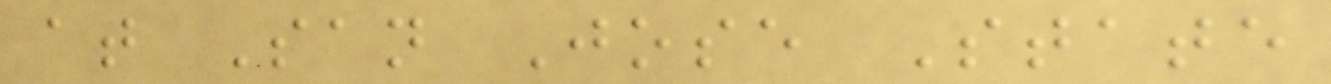at San Jose State
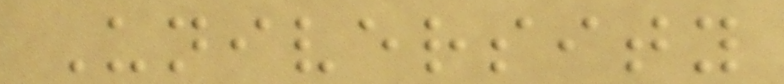University
